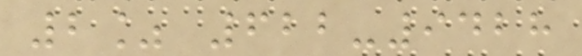2% 622-9428
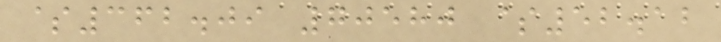$362.09 70580 $52.12
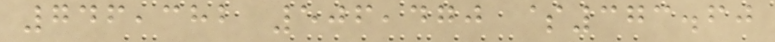746,382 506,470 $373.60
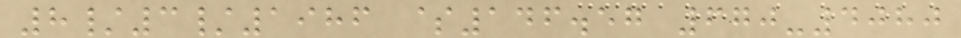8/3/1986 $146.57 670-4080
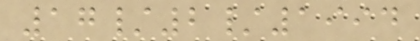17/2/1994
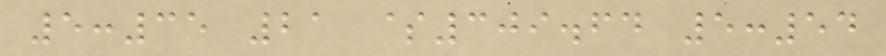5:35 21 $309.64 5:54
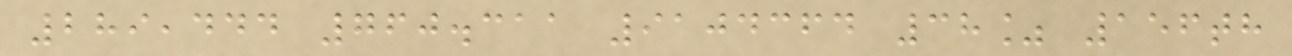289,444 760.311 9104364 38% 156th
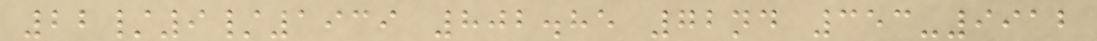22/9/1939 802.85 72nd 353-9912
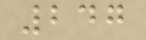247
